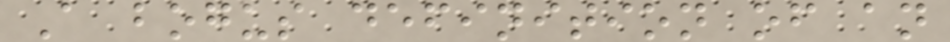A bogus definition of an
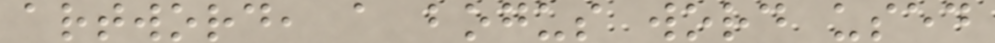artword, a bogus word used
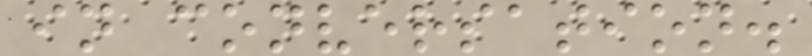in conversation.
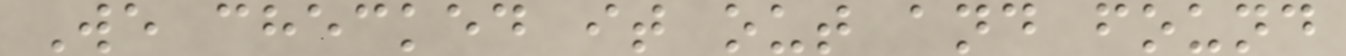We checked it out and found
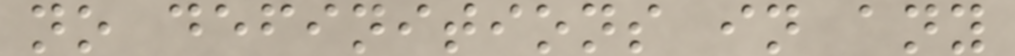no definitions in any
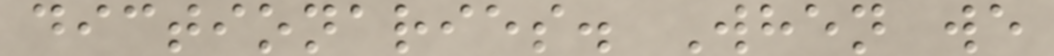dictionaries. When we
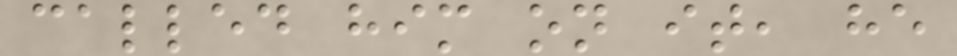called him on it, he
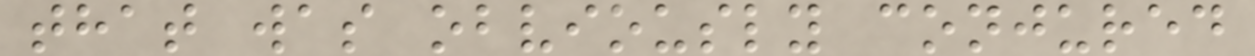that was obviously conjured
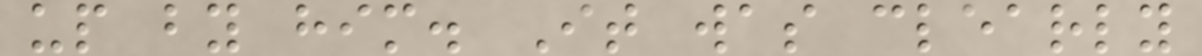up by him. It was clearly
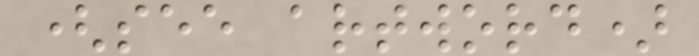(see artword)
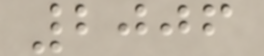2006
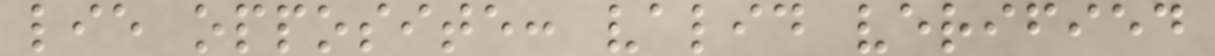lie opposite: valid verified
